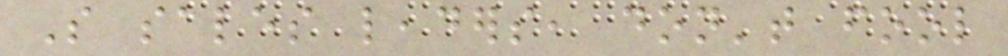So sales leaders, don't fool
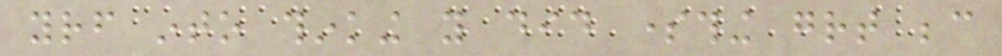yourself into thinking you did something great because
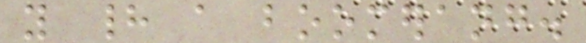you had a boomerang.
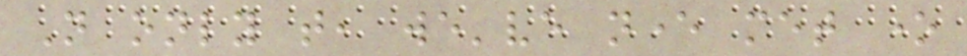Not only that, we've never met one
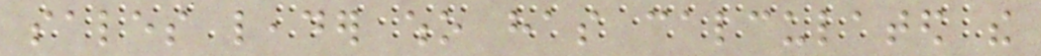sales leader who has calculated the
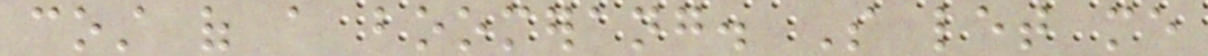cost of a boomerang. So let me
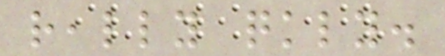really quickly.
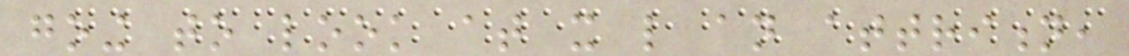going to look at it like an attrition,
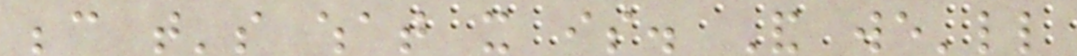because that's what it is. And we'll
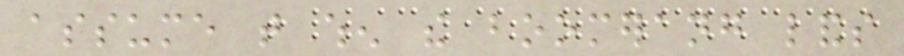assume that when the boomerang lands
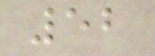52
